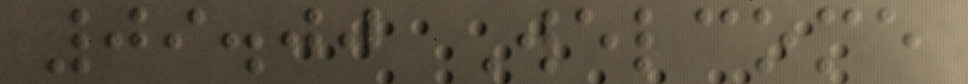09.00 Welcome
